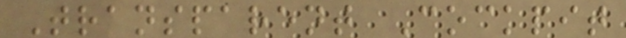Transparent Cockpit
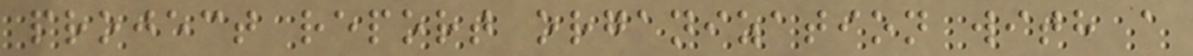project report organization with a
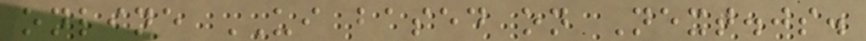online UI based on Next.js.
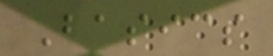Basics
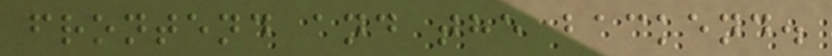frontend and the backend.
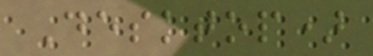Desktop)
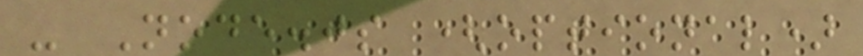- Node.js (optional)
